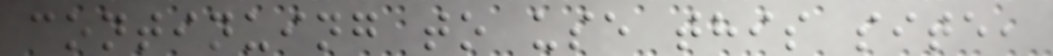continuing to use this site,
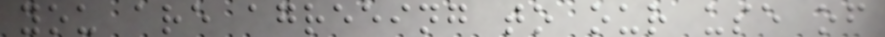you are agreeing to our use of
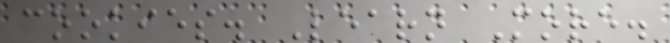cookies. Learn More.
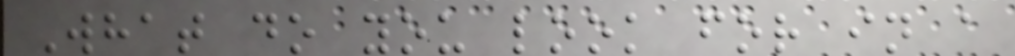What do you look for in a
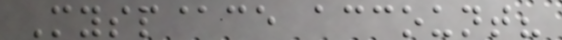Mysp@ce account?
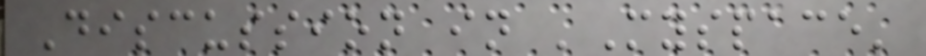Discussion in 'Myspace'
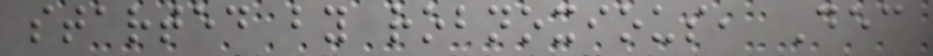started by robnoxious, Dec
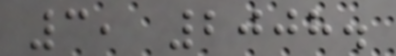3, 2008.
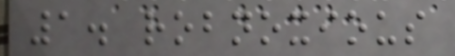1. robnoxious
